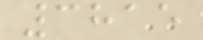3815
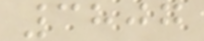3807
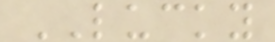LUCKY
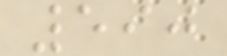590
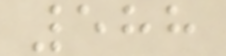588
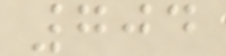704
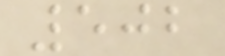502
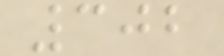302
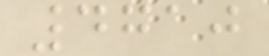4710
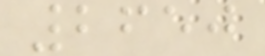2650
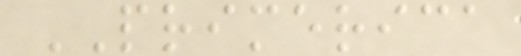PRIMERICA
